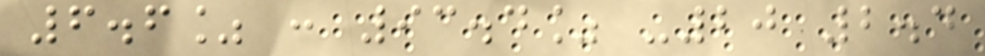6.6% : 93.4% -20 2.4
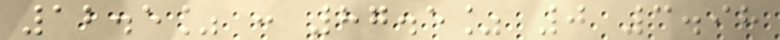12.5% : 87.5% 0 3.98
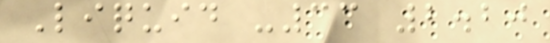Liquid -33 2.20
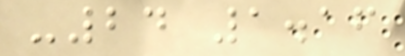-24 1.16
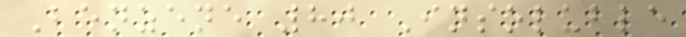Benzene 80 Insoluble
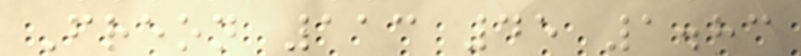Freon 113 45 1.83
